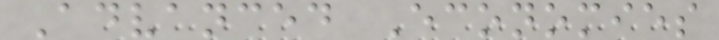Advanced Economies
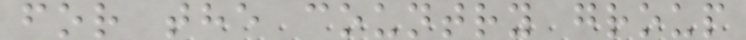for the country group
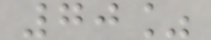70%
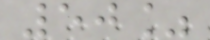50%
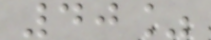40%
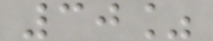30%
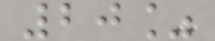20%
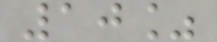10%
